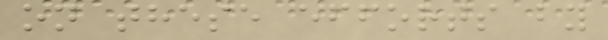on these efforts by
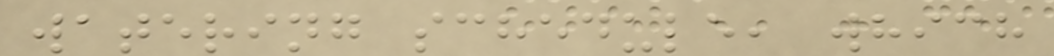watering schedule, which
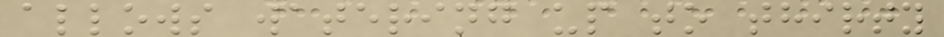allows watering up to thirty
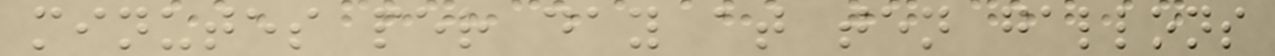minutes per day at ten gallons
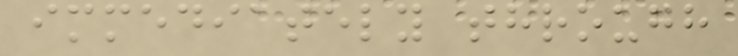immediately through
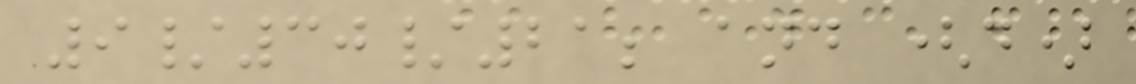9/30/21; and (d)
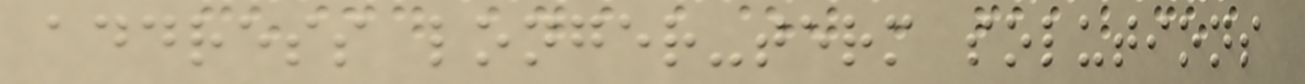address longer-term solutions
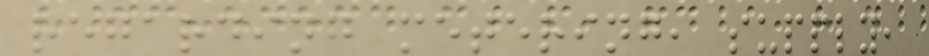regarding metering, supply,
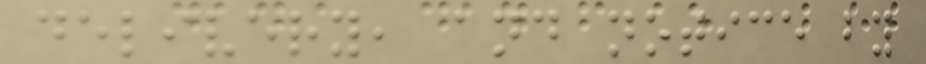delivery, and notice by
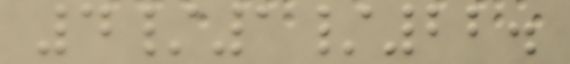4/1/22.
